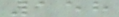158
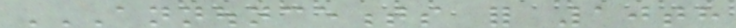ANNOUNCEMENTS FOR 10TH
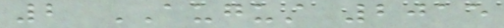2 AUGUST 2015
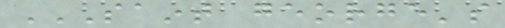SAINT GEORGE'S
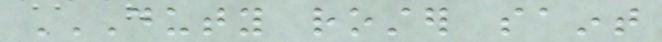DUTY ROSTER SAINT
